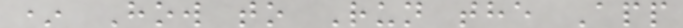* How to Run the App
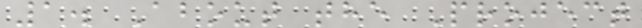1. About the Project
